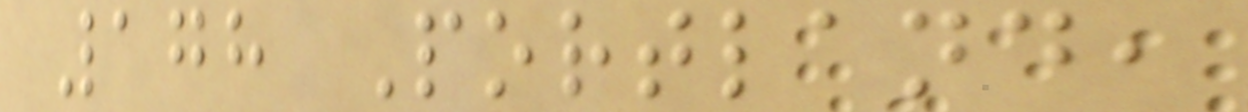178 Portland,
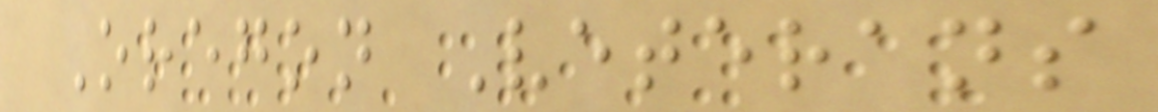Oregon Veterans
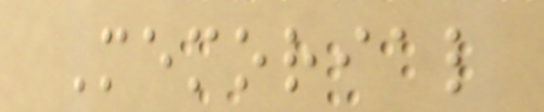Memorial
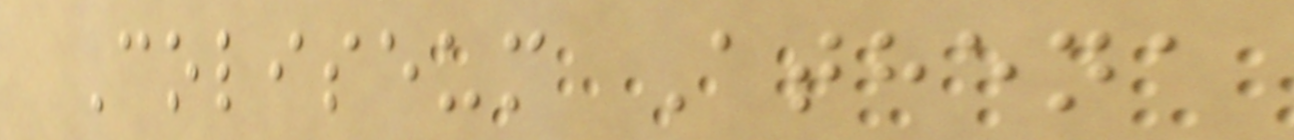Coliseum Athena
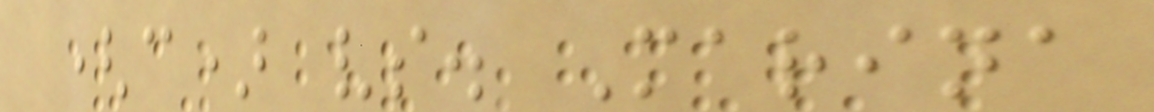(c) vs. Marina
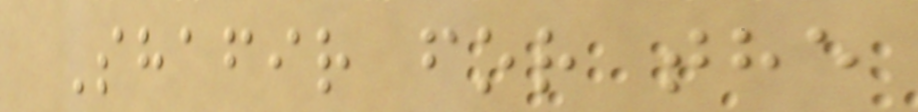Shafir for the
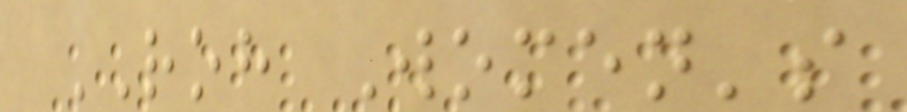ROH Women's
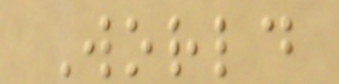World
